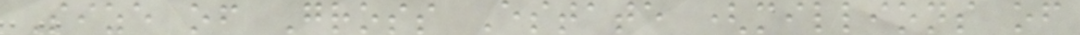Size of Gross Estate (millions of
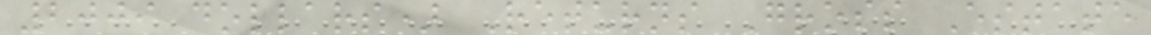2009 dollars) Returns Gross Estate
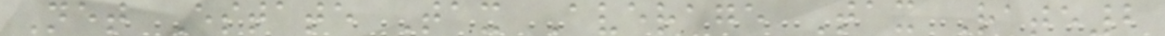Net Estate Tax Average Tax Rate2
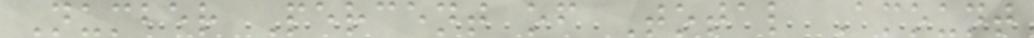Number Percent of Total Amount
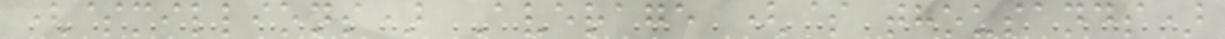($millions) Average ($ thousands)
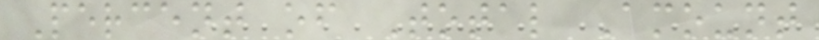Percent of Total Amount
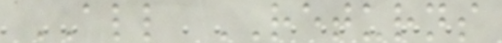ALL RETURNS
